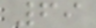69
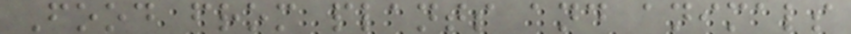Food from plants and animals
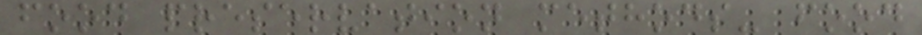food preservation methods- food
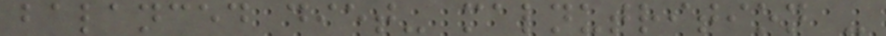balanced diet- malnutrition -
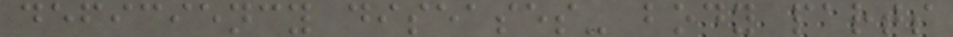deficiency diseases- body parts
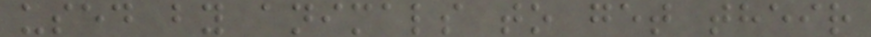used by animals to get their
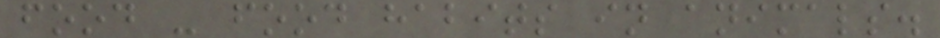food - food habits in animals.
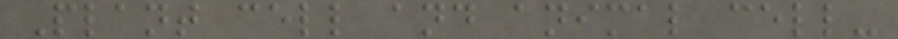Plant cell and animal cell-
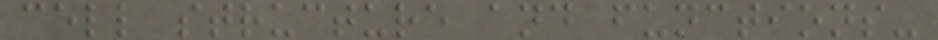cell structure and functions-
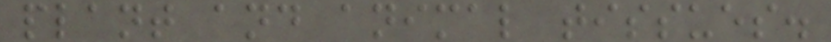plant and animal tissues.
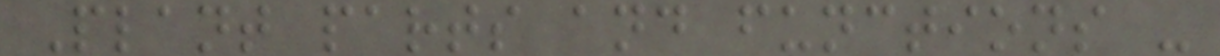Plant parts and functions -
